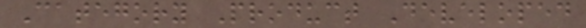Category Product Developed
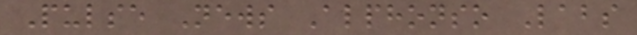Pulse News Alphonso Labs
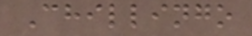Chillingo
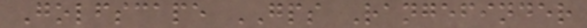Golfscape GPS Rangefinder
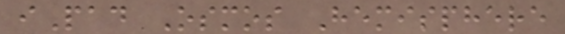iPad Osmos Hemisphere
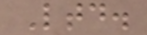Ltd.
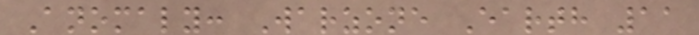Anomaly: Warzone Earth 11
